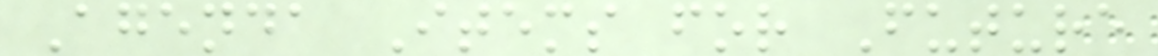Agenda Items for Future
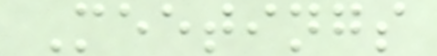Meetings
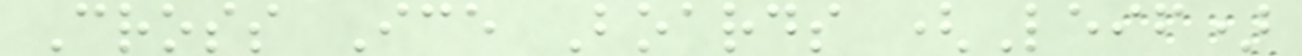Cross Ice Boards (Leif)
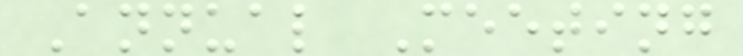Annual Meeting
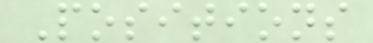Positions
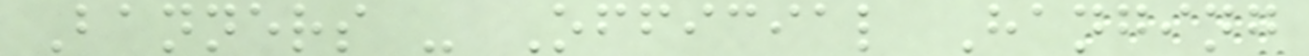Banners - Official Hanging
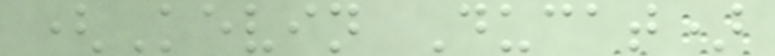(Kevin Ducat)
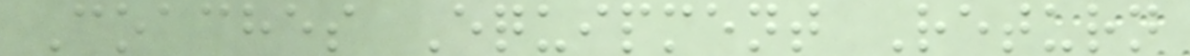Coaches Equipment Return
